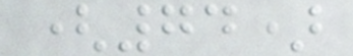(74)
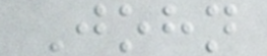John
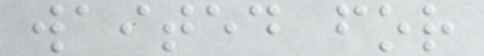waited for
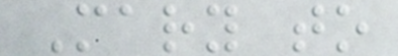Mary to
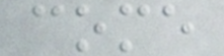come
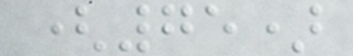(75)
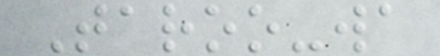Taroo-wa
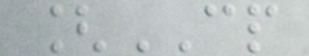[CP
